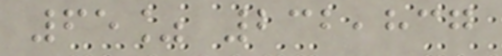65% 232,837
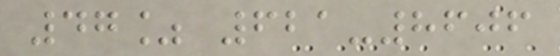47% 621-8606
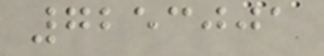7253001
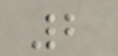2
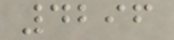4296
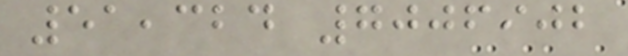51,324 7006902
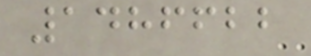1486622
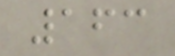163
